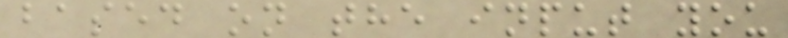based on the input you
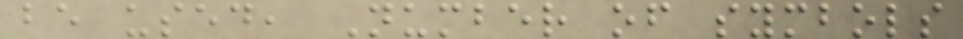be used, Number of symbols
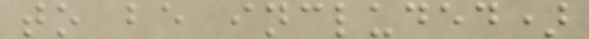to be included)
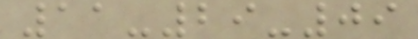11-29-09
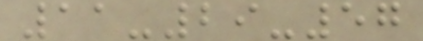11-29-57
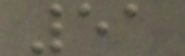51
